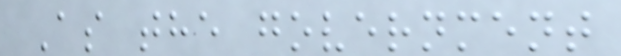As the government
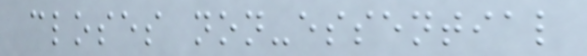closes non-essential
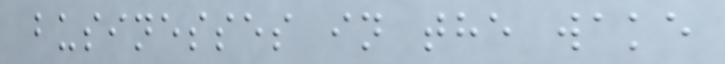businesses in the wake
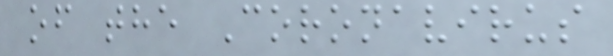of the Coronavirus
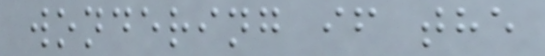wondering if the
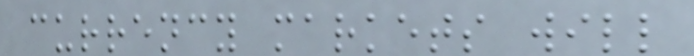currency markets will
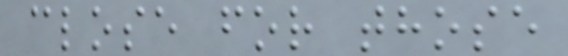close for those
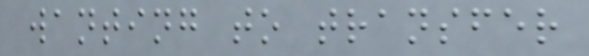wanting to transfer
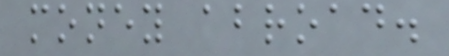money abroad.
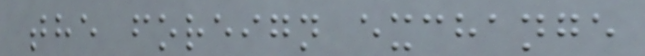the foreign exchange
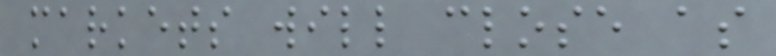markets will close as
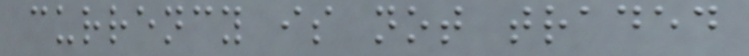currency is not traded
